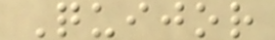Quijor
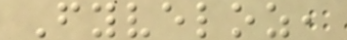Fyveloz,
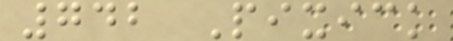742 Pixick
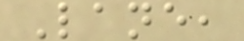Lane,
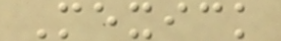Mexick
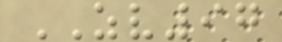ZV97
